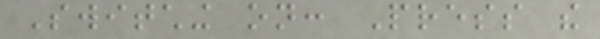Switching on: Press the
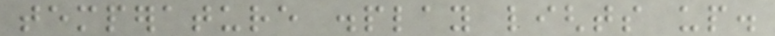temperature display lights up.
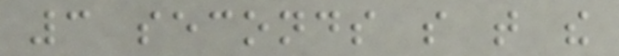3 seconds so that the
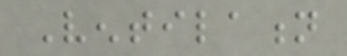Ventilation
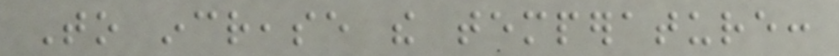To increase the temperature:
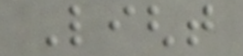Light
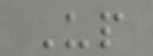Up
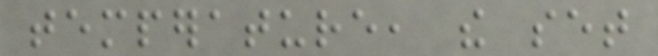temperature, the set
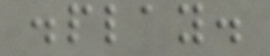display.
